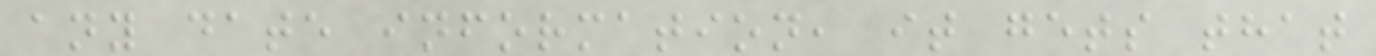any date information, it gets that
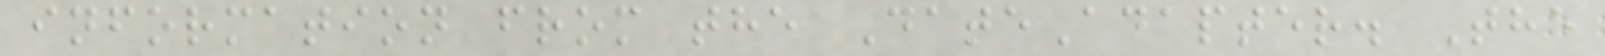information from the DateAdapter. The
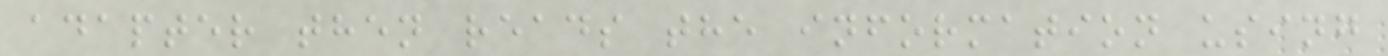adapter then reads the information using
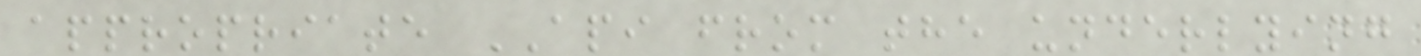appropriate API from the underlying
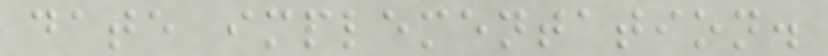date implementation.
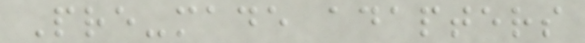Pre-made adapters
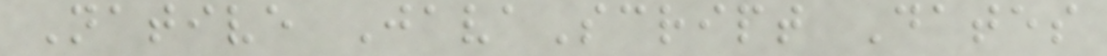Native JavaScript Dates
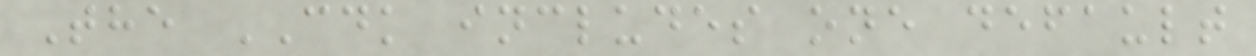The CDK includes one default
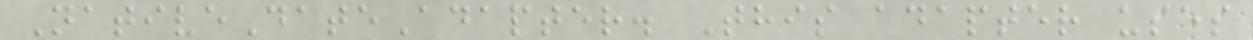NativeDateAdapter. This adapter uses
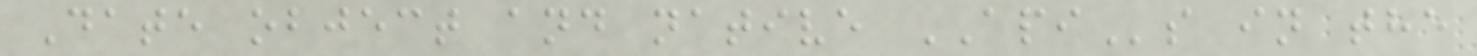Date object and native APIs in the
